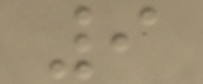9
